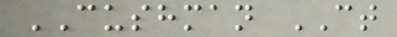CUSHMAN CT
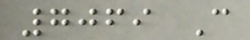7069 C
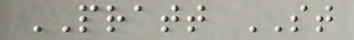PRATT ST
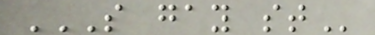S GAY ST
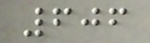606
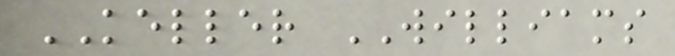KELLER WILLIAMS
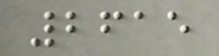2615
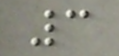3
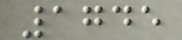1745
